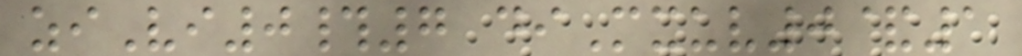ziVi0#7 diMxuv0&1
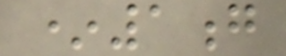*1g
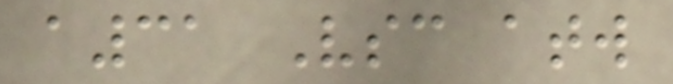a31 Vsc atw
